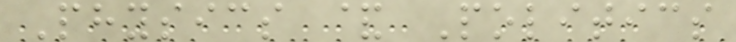Physics & Politics
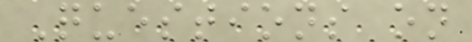Questions on
